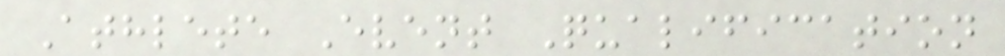Athlete Event Qualification
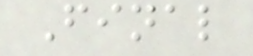Final
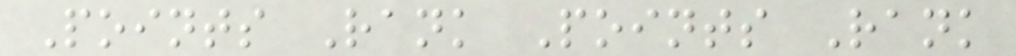Points Rank Points Rank
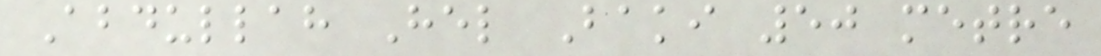Abdullah Hel Baki 50 metre
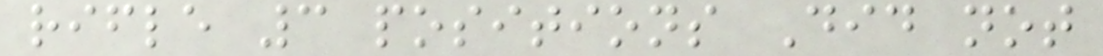rifle 3 positions Did not
